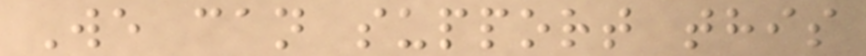We can support this
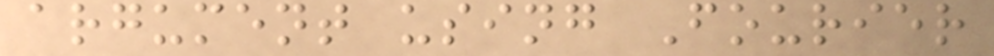argument using Fourier
